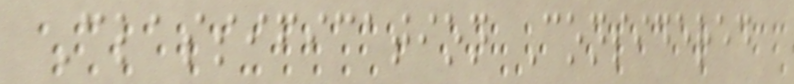Classification Considered
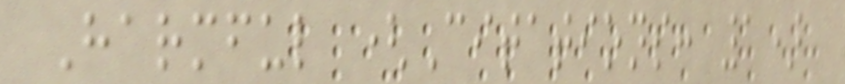Harmful (Citations: 1)
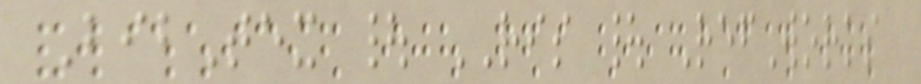BibTex | RIS | RefWorks
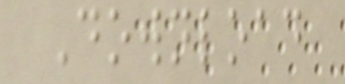Download
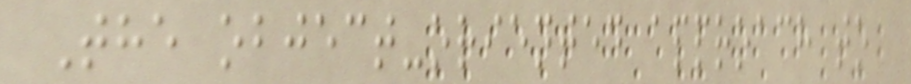The object-oriented approach to
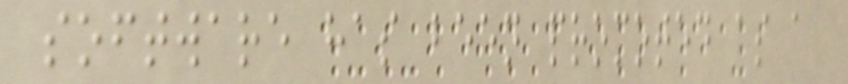software has been promoted as a
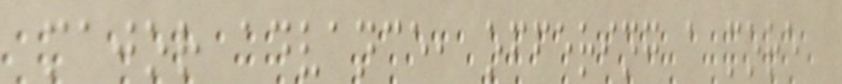major advance, offering a more
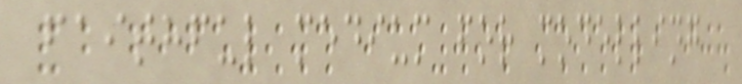faithful medium for modelling
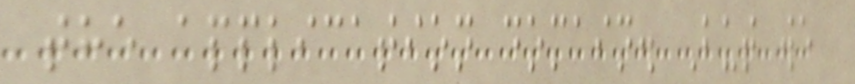the application domain. But we
